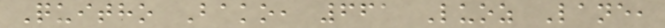Quitho Bako, 661 Luoz Lane,
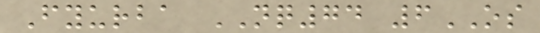Fyurba NQ74 6OS
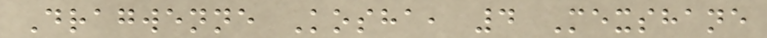Dragwenne Kosha, 4 Mexshane
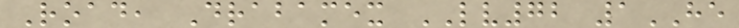Road, Drabamex LV72 1HE
